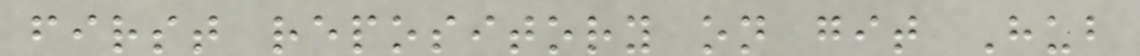first repository on git Hub
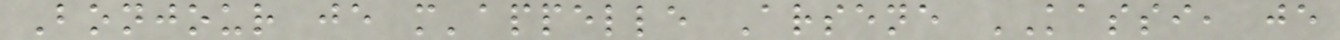Bonjour je m'appelle Arsene KASSI, je
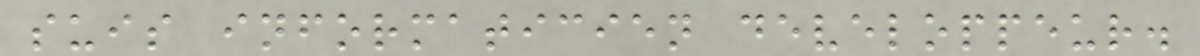suis informaticien developpeur.
